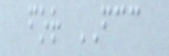for FCC
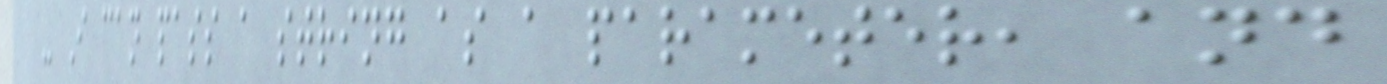- I can pass a string as a parameter, and
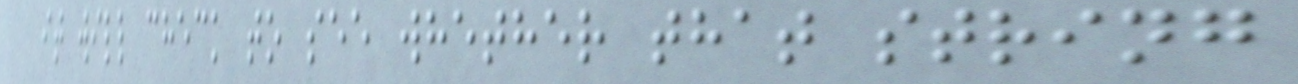it will check to see whether that string
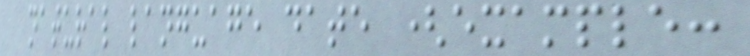natural language date (example:
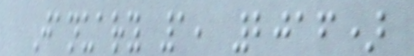January 1, 2016)
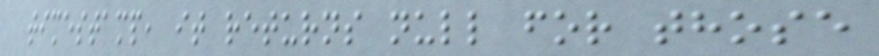timestamp, it returns null for those
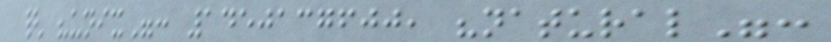{ "unix": 1450137600, "natural":
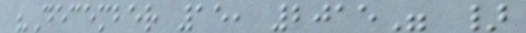"December 15, 2015" }
